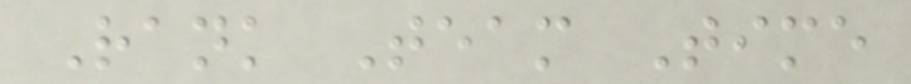Rank Team Time
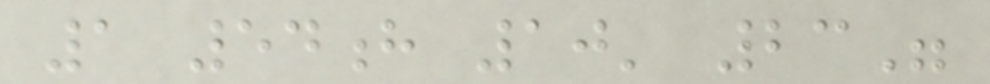1 54h 10' 23"
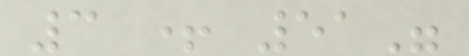3 + 51"
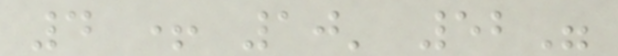4 + 10' 52"
